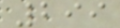299
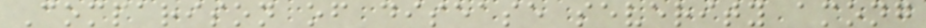Comparison of disease severity among
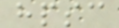hpsc
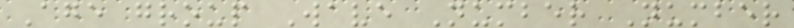Age group Wave Number Number
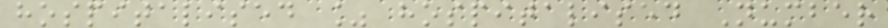hospitalised % hospitalised Number
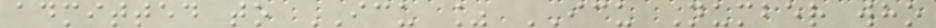admitted to ICU % ICU Number who
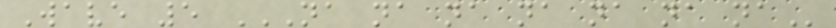Wave 5 NA NA NA NA NA NA NA
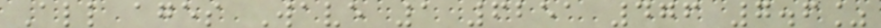All ages Wave 1 6251 476 7.6%
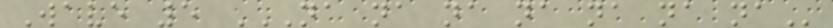Wave 5 NA NA NA NA NA NA NA
